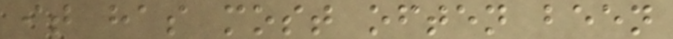it has most often been
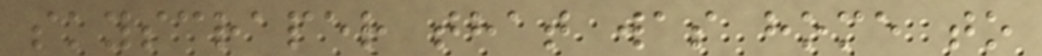skyscraper that was home to
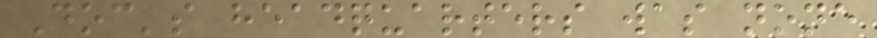Doc's headquarters was none
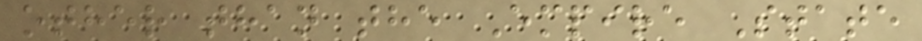other than the Empire State
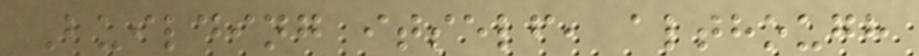Building itself, although
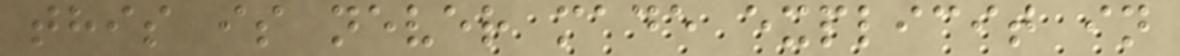this is never made explicit in
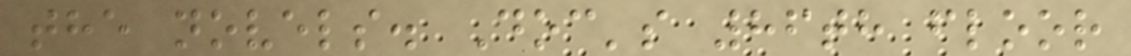the novels. Doc's 86th floor
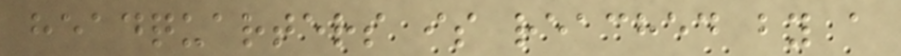headquarters is reached by a
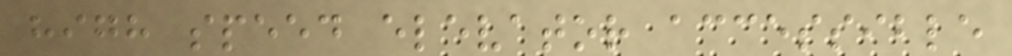high speed elevator accessible
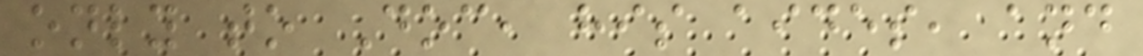only to Doc, his aides, and
